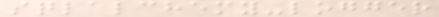sqlalchemy-logger
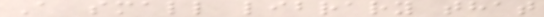A small library that
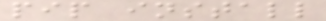pip install
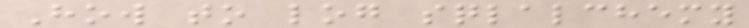How to log sqlalchemy
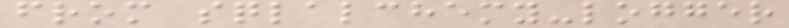from sqlalchemy-logger
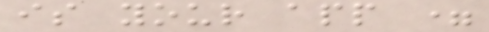is your app =
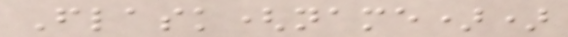Flask(name))
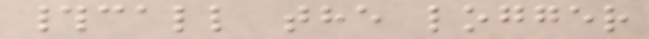#call the logger
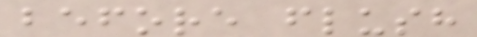before flush
